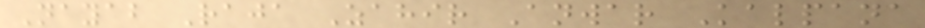Nayab Raja Zahir Anwar Kalpana
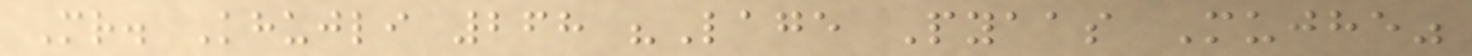Mr. Khujli 268 "Lage Pyaas Mujhe"
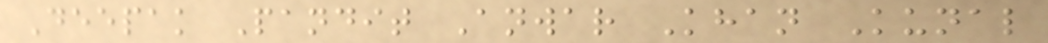Deepak Pandit Anwar Khan Kunal
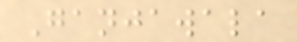Ganjawala
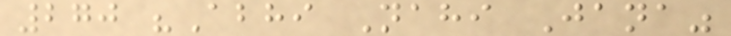270 "Abhi Nahi Jana"
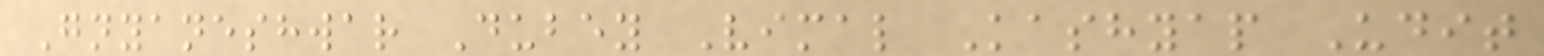Gnyaneshwar Dubey Vimal Kashyap Udit
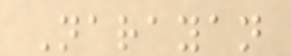Narayan
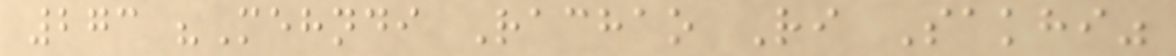273 "Mehndi Rachao Ri Sakhi"
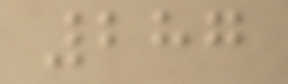287
